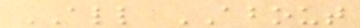ALL ABOUT
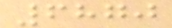6870
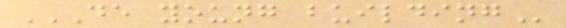DE YOUNG BUILDING
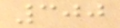300
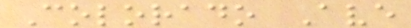Colorado Ave
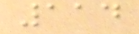114
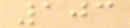103
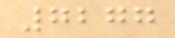7277
